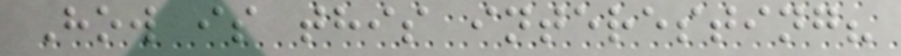How is this interesting?
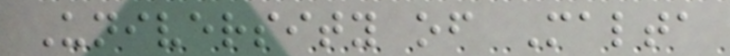University of Malta
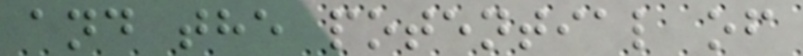and the potential of
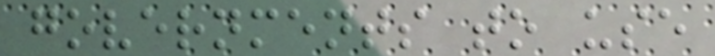governments to use
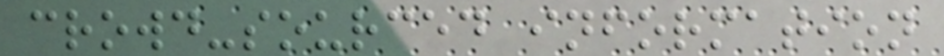crowd-sourced information
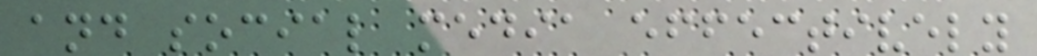and social media effectively
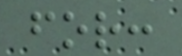for:
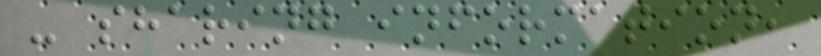- sharing information,
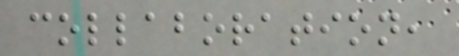collaboration,
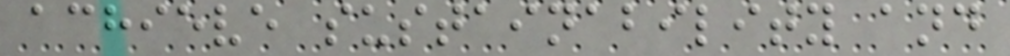achieve sustainability and
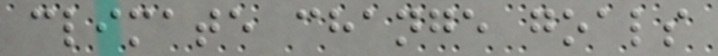climate change goals
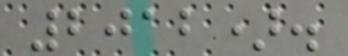2012).
